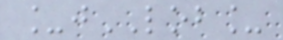_jLOB_
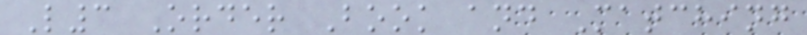L3 Order Book and Matching
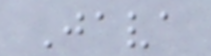Java
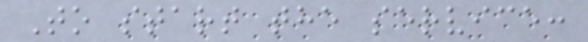To start the service:
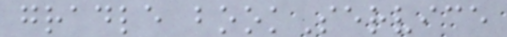gradle bookService
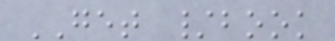GET /book
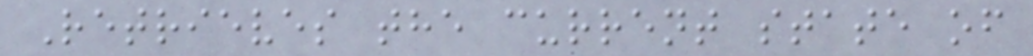Retrieves the current state of
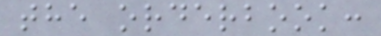the orderbook:
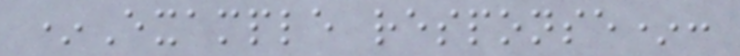*Example response*:
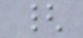{
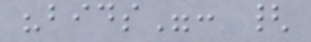"bids": {
